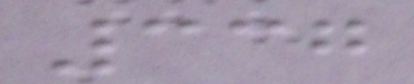337
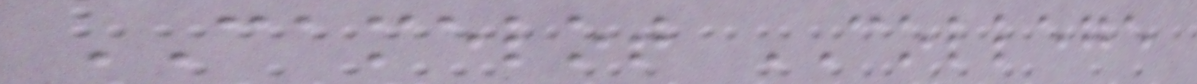CAMELOT COLLEGE
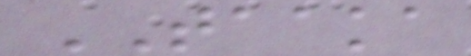TAAKA
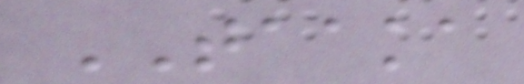TAAKA
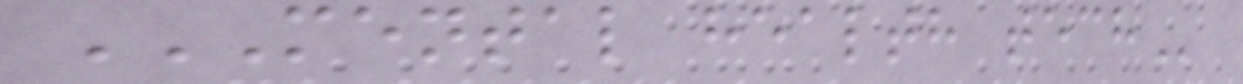MENTAL HEALTH TECH
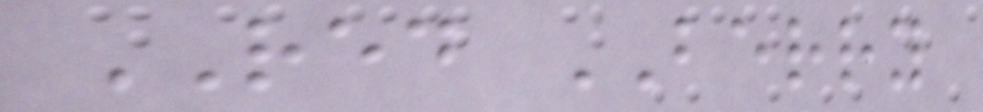RED BERRY
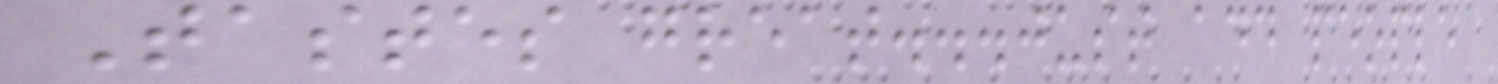Tastes great...just add people
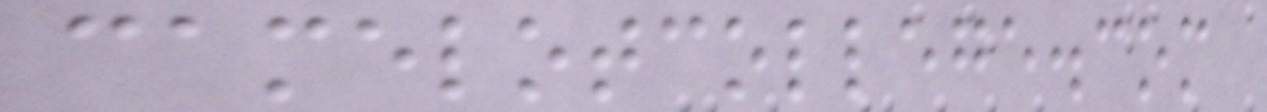camelotcollege.com
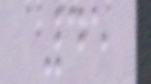45
